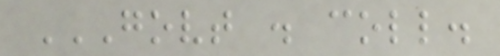GOVT . COLL.
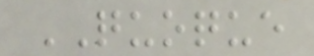QUOQUE
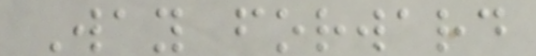Way forward
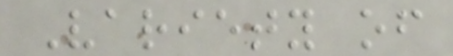Variety of
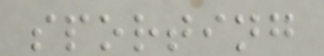sporting
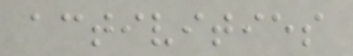activities
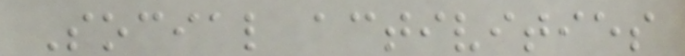Social activities
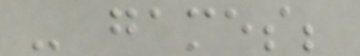- games;
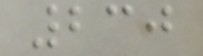230
